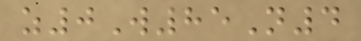z0W85N4
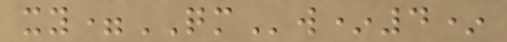xy=QMw*4*
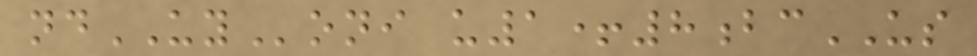ndUYoni u1+8bcUS
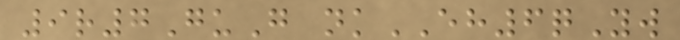9r7GuG nkEH6qYw
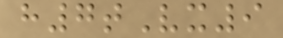h7tVx9
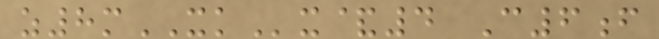z8mXKx&4 C6f
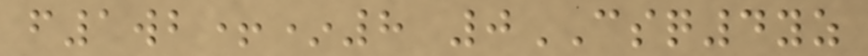f1wb+*8 0CSQ4yz
